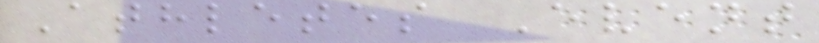Athletes Event
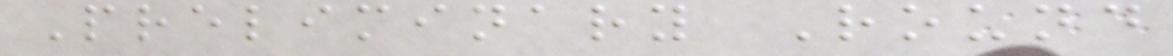Preliminary Round
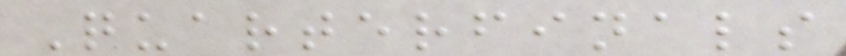Quarterfinals
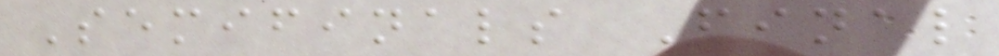Semifinals Final
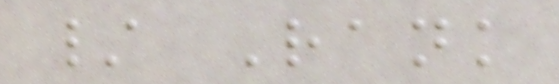/ Rank
